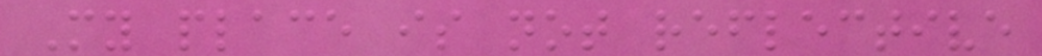My place is not reflective
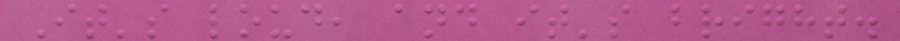It's loud, and it's bright.
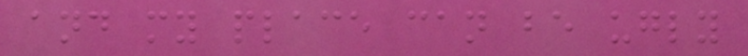and my place can be ugly
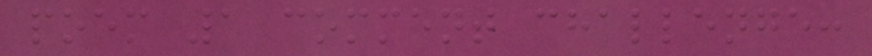poem 1 comment challenge:
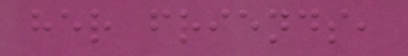her friends,
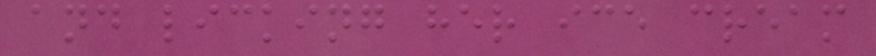and licking her ice cream
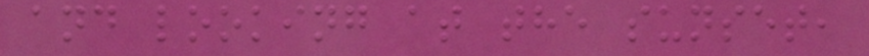and looking at the sunset,
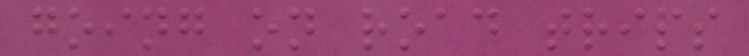going on road trips
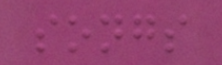songs
